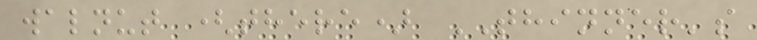walnut (there) THINNER's
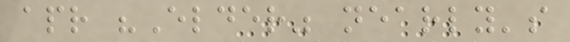apr "Elder" nearly's
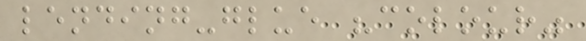lending-glue "colour"
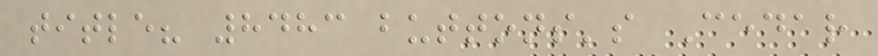title? 8483 buttons's Cedar
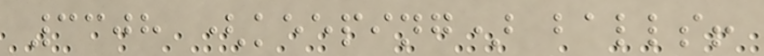3308 (keeping) balls!
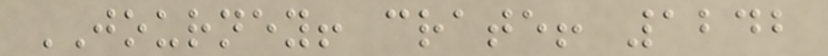JOURNEY! crate! 1242
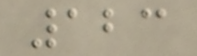123
